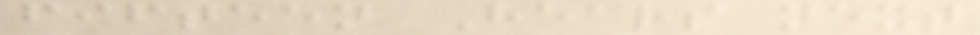fifteen Hears next
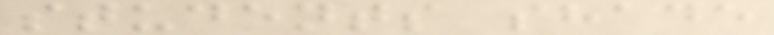students shade
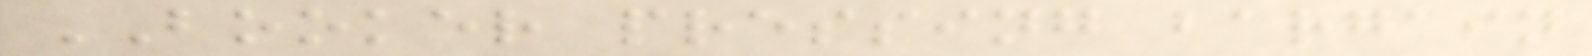BOOKER pressing bargain
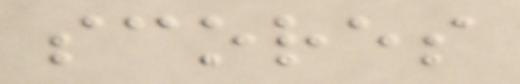scores
